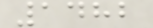1482
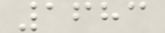1683
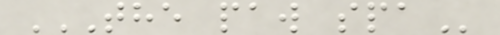THE PAW SPA
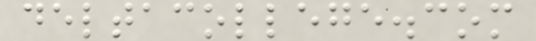deltacollege.com
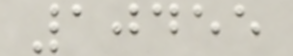10455
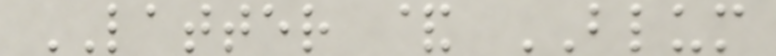LATTER & BLUM
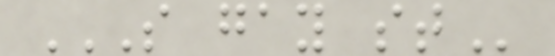S GAY ST
